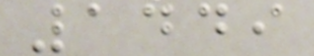1449
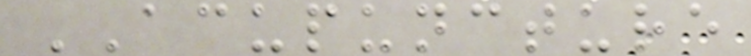ACUPUNCTURE
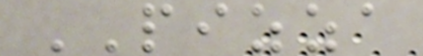PIZZA
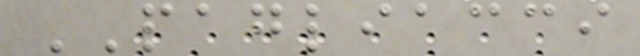PAGLIACCI
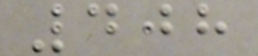408
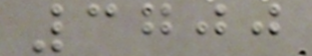3700
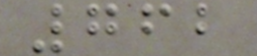762
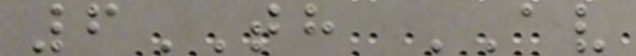6TH AV
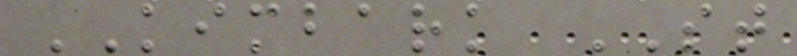KIMBARK ST
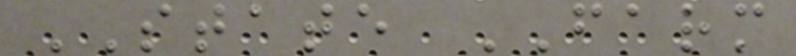STATE FARM
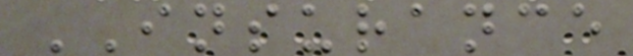INSURANCE
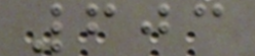603
